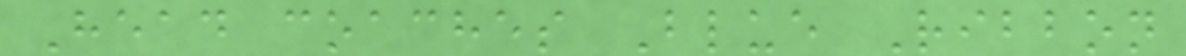Head coaches Blue Ribbon
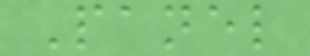Panel
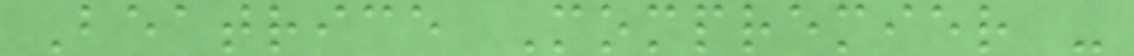Beatrice Mompremier -
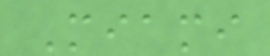Miami
